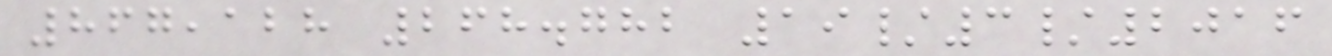867,128 268.782 19/3/2016
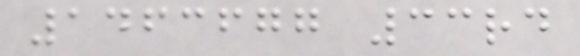1463677 33rd
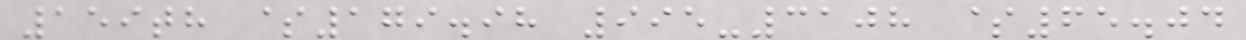159th $179.98 995-3108 $65.04
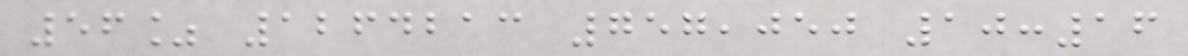56% 1264213 757,050 10:16
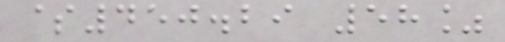$450.29 58%
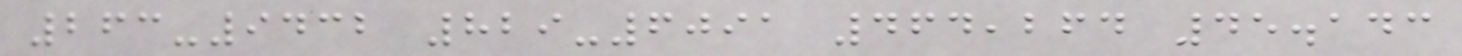263-9432 829-6091 464,264 45.143
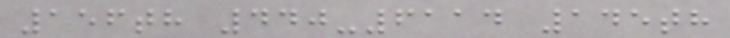156th 440-6114 145th
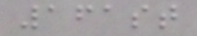161st
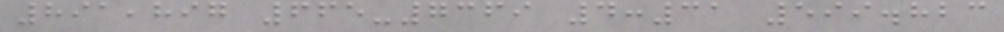891,897 665-7369 4:31 599.823
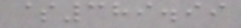$389.99
